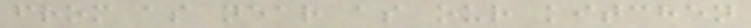from as near as our kitchen
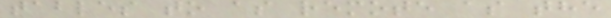tables to as remote as the
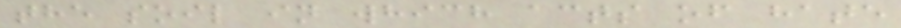the soil in which acts of hate
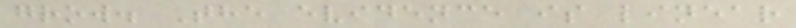grow. The evidence is linear
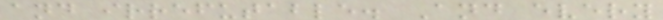and irrefutable. And every
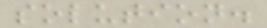solution.
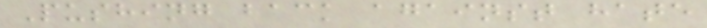Pushing back against hate
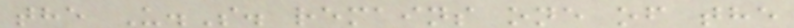the U.S. remains one of the
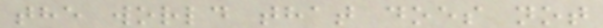the world that does not
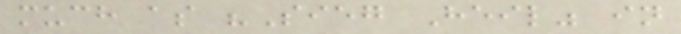much as "Sieg Heil" in
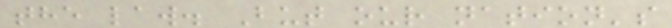the law. But our nation's
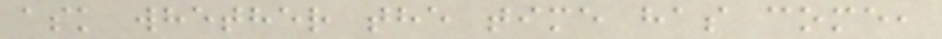ask whether the time has come,
